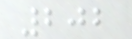202
